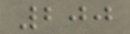200
